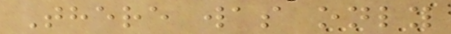There was only
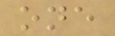one
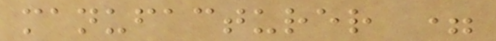manufacturer =
